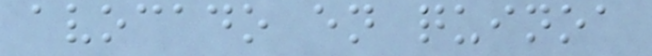avocado en quinoa
